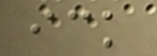ick
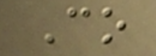Co
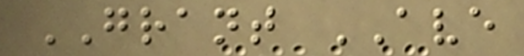GRANT AVE
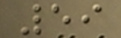59
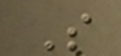S
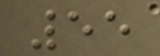55
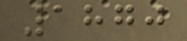1870
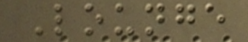Lounge
